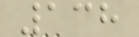138
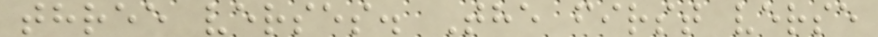three verses. The first verse
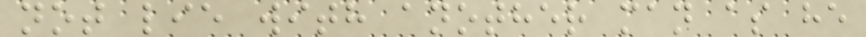not lie with another man as he
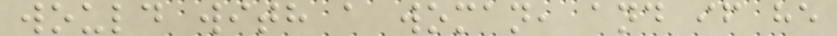would with a woman, and if he
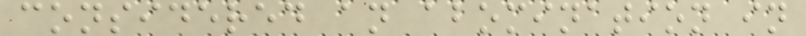considered an abomination in
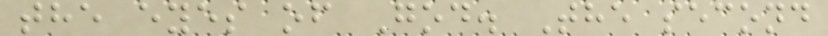the eyes of God. The second
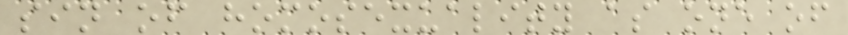sin of homosexuality as one of
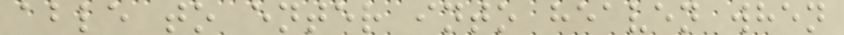able to enter into heaven when
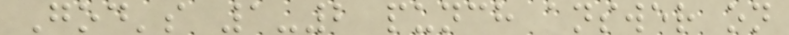God's 1-2 punch answer on
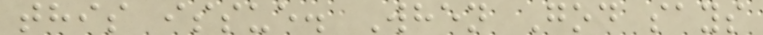this issue. When God says
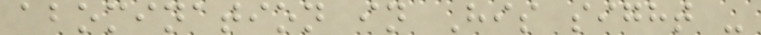abomination in His sight -
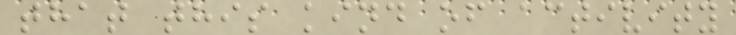that this kind of activity
